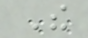The
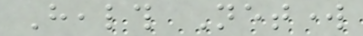Health Network
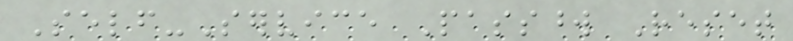Self-Service Password Reset
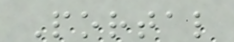Portal
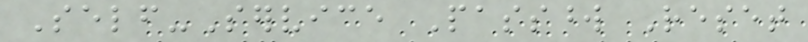Self-Service Password Reset
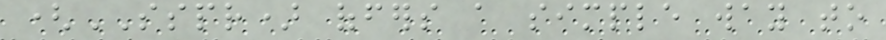(SSPR) offers a simple way to
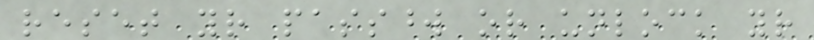reset your password or unlock your
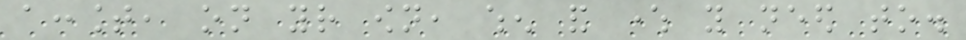account, on your own, when and where you need to.
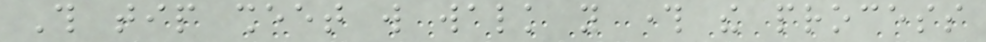This tip sheet will walk you through the process
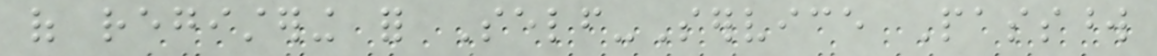of registering for Self-Service Password
